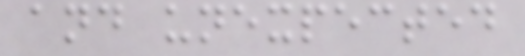and unexpected
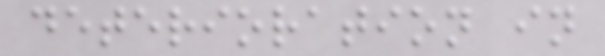deterioration in
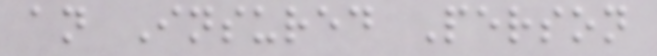an Insured Person
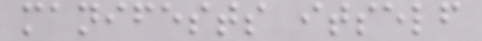manifests itself
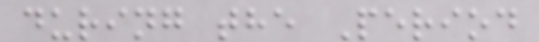during the Period
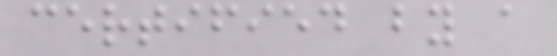certified by a
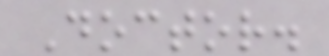Doctor.
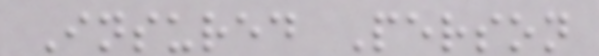Insured Person
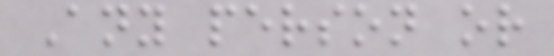Any person or
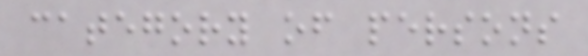category of persons
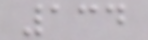134
